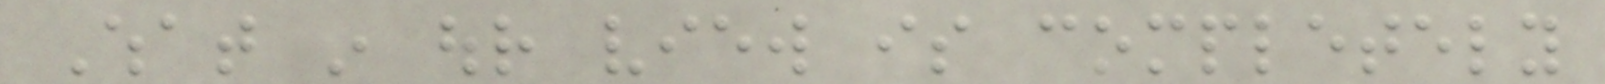What in our view is completely
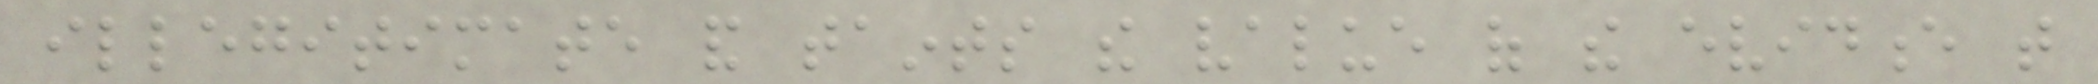illegitimate and taints the value of the evidence that
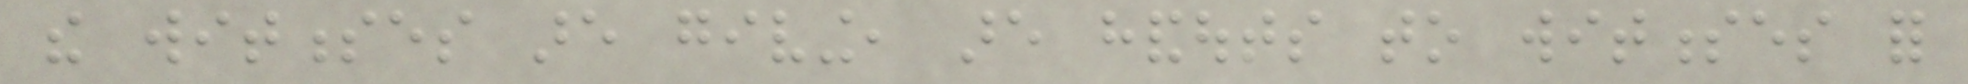the witnesses are giving, are handouts to witnesses for
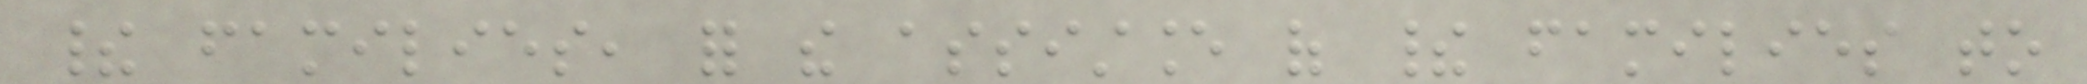their families, for the assistance of their families to
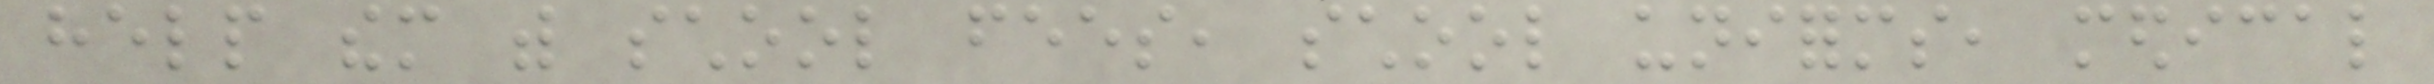help them with school fees, school uniforms, medical
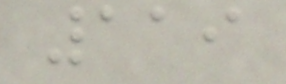119
